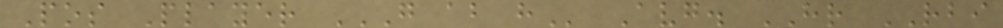Pos Player G AB H Avg. HR RBI
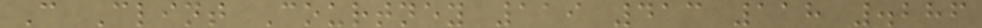C Clint Courtney 119 413 118 .286
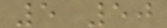5 50
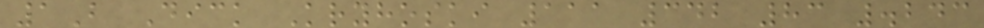1B Dick Kryhoski 111 342 83 .243
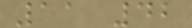11 42
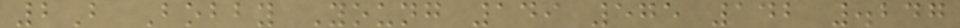2B Bobby Young 149 575 142 .247
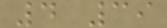4 39
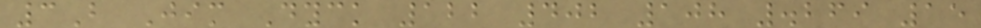3B Jim Dyck 122 402 108 .269 15
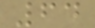64
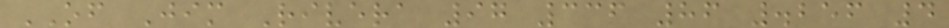OF Jim Rivera 97 336 86 .256 4
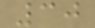30
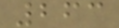263
